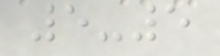5-5
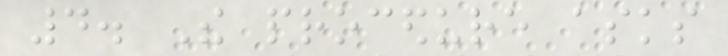4. The procedure asks
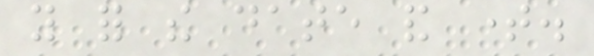you for the date and time.
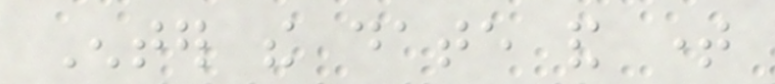Enter the date and time
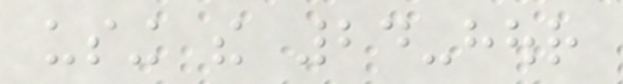using the 24-hour
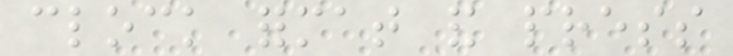clock format and press
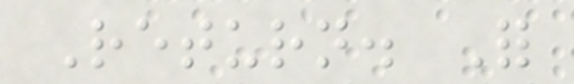Return. For
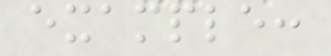example:
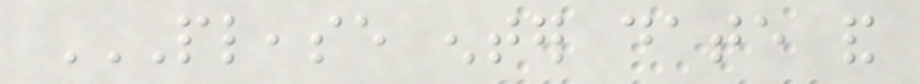PLEASE ENTER DATE AND
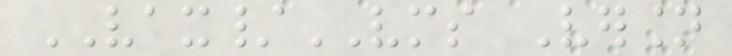VAX/VMS Version
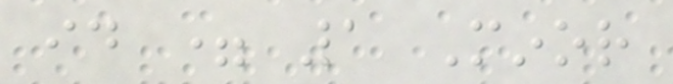id = 1 Minor
